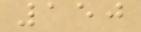150
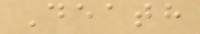Death
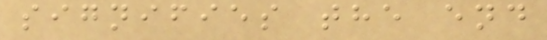signifies the end
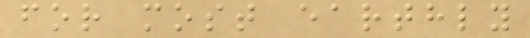for most earthly
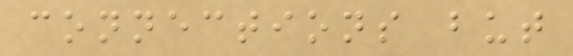connections but
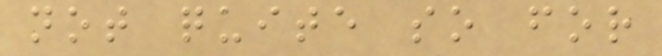not quite so for
